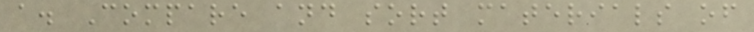a. Compare and sort materials of
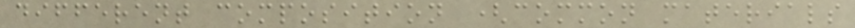different composition (common materials
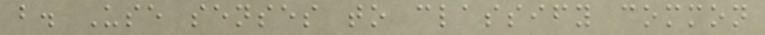b. Use senses to classify common
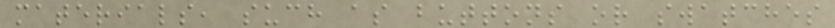materials, such as buttons or swatches
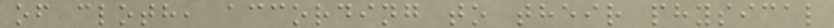of cloth, according to their physical
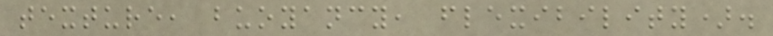texture, buoyancy, flexibility).
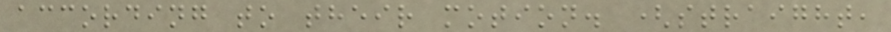according to their motion. (straight,
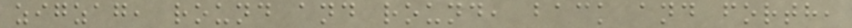zigzag, round and round, back and forth,
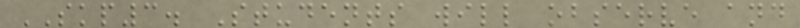SKP3. Students will observe and
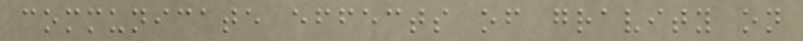communicate effects of gravity on
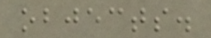objects.
